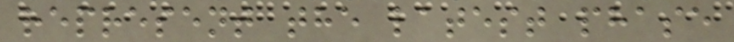represent the latest phase
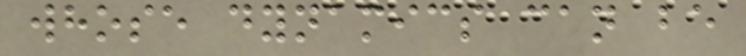whose dynamics can be
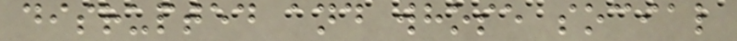disrupted and whose social
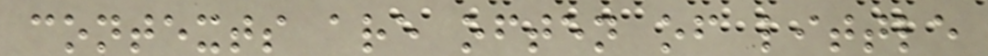contexts are often of little
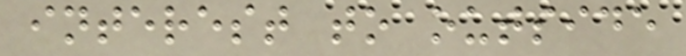interest to outside
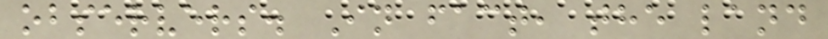observers. In fact, the land
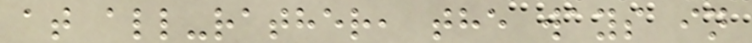at all-rather, the ways in
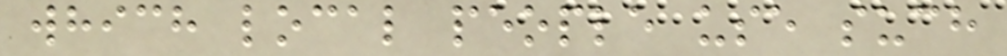which local people use such
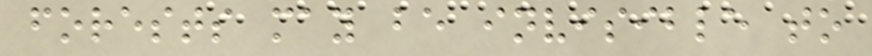forests may be invisible to
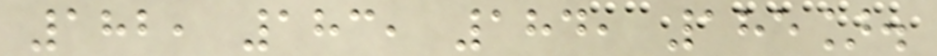182, 183, 184, 185].
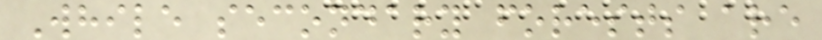While secondary forests are
